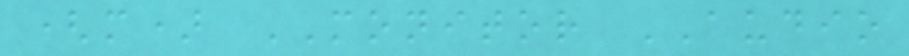(m) MONITOR AUDIO
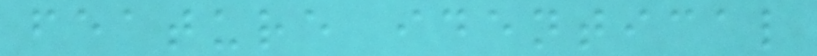feature identical
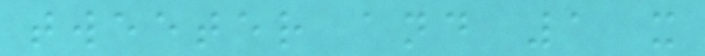tweeter and 1 x
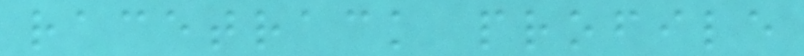racetrack profile
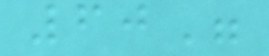60"
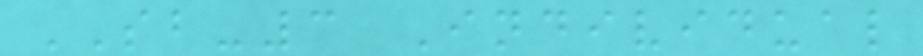SB-3 Individual
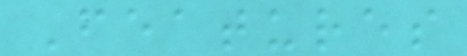Features
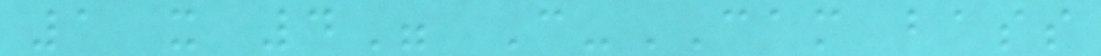1 x 4" C-CAM bass
